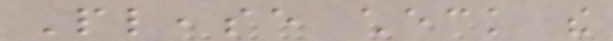Please check the
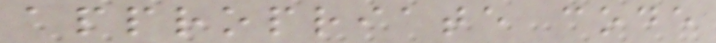appropriate code
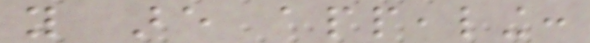you are appealing:
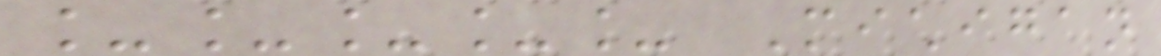_____ Michigan
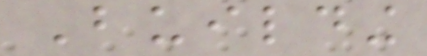Building
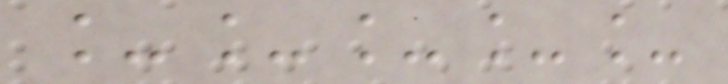_____
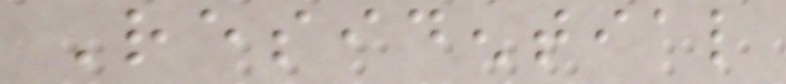Residential
